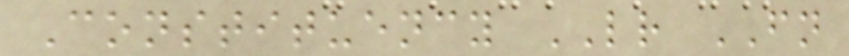Constituency LR FN
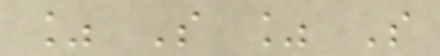% S % S
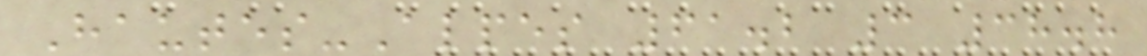Hautes-Alpes 61.2 3 38.8
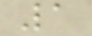1
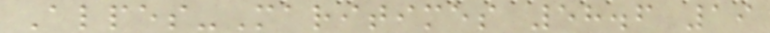Alpes-Maritimes 58.6 19
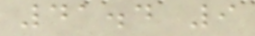41.4 9
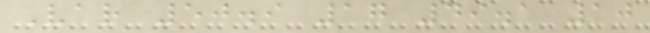Var 50.9 17 49.1 10
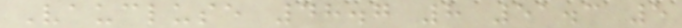Vaucluse 48.7 8 51.3 5
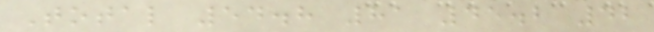Total 54.8 81 45.2 42
